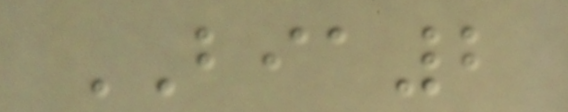BIA2
